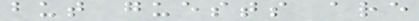but guests are
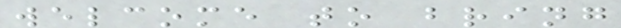welcome to bring
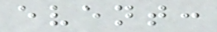event:
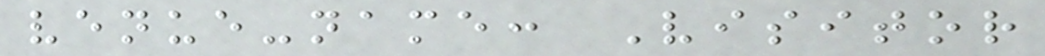venue-name: Visitor
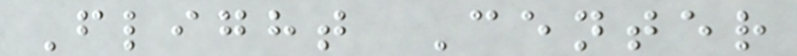Flight Center
